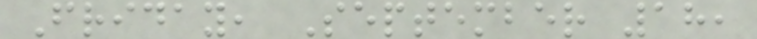Friday, September 18,
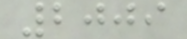2009
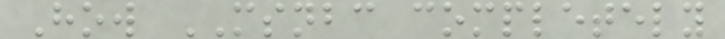How MSNBC completely
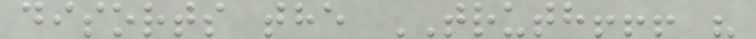disorts the TRUTH!!! "
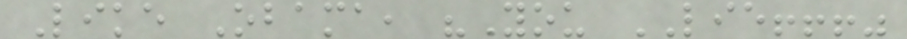Like Obama, "You LIE!!!"
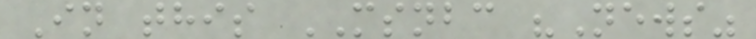In this MSNBC "News"
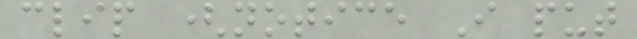clip (notice I put
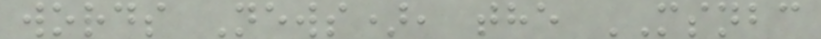words News), the MSNBC
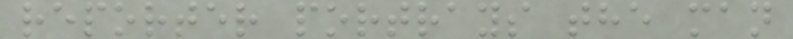reporter portrays the man
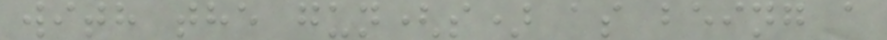with the gun(s) as being a
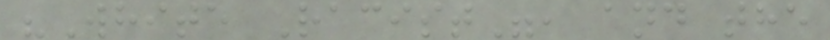"White Racist", and the
